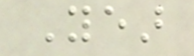Year
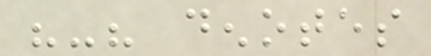"-" denotes
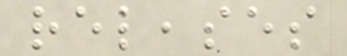releases
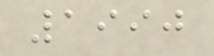1990
